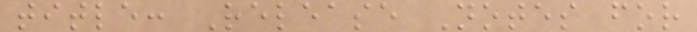title: Release Notes for
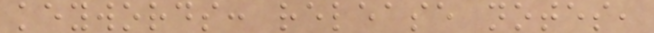keywords: release notes,
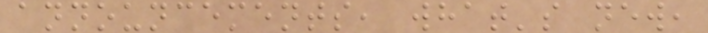announcements, what's new,
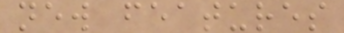new features
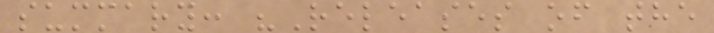summary: "Releases of the
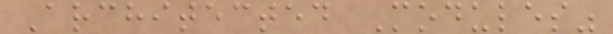Architected Modules"
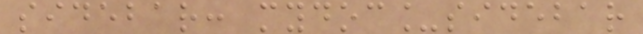sidebar: mydoc_sidebar
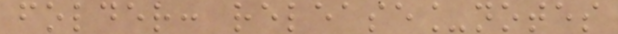folder: release_notes
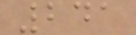241
